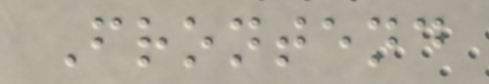Frontend
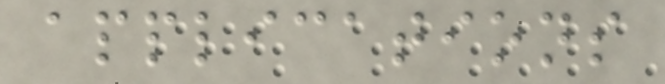applications
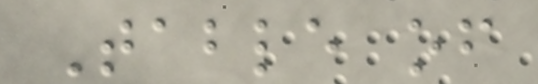Table of
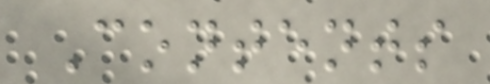Contents
